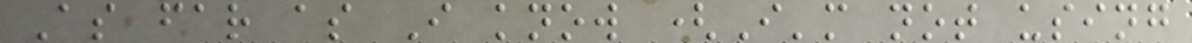As far as I know (I'm not using
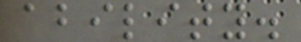ability.
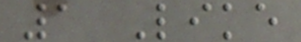1 Like
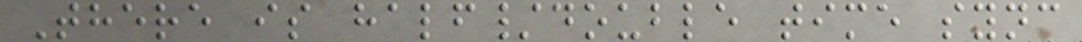There is half/double time sync
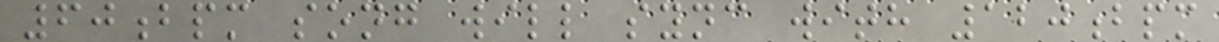60bpm song will sync with 120bpm
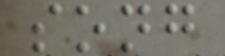song
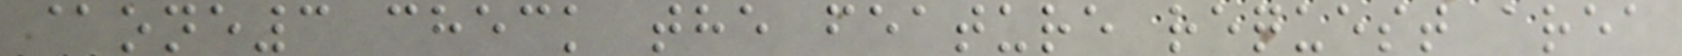@one3 check the feature request area
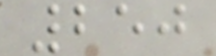250
